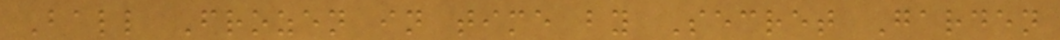Ball Frozen in time by Secret Garden
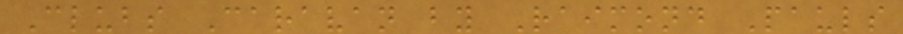Clubs Caravan by Raimond Pauls
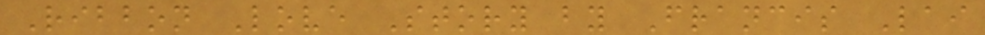Ribbon Love Story by Francis Lai
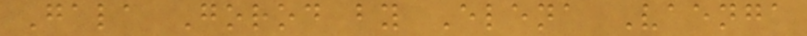Gala Gorod by Elena Vaenga
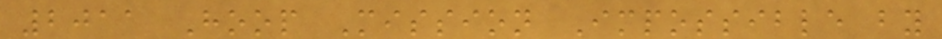2011 Hoop Mission Impossible by
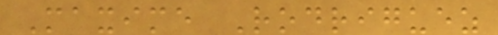Maxime Rodriguez
